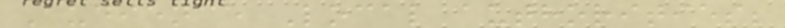Audience Local authorities;
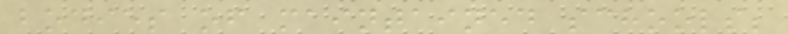bodies of maintained schools;
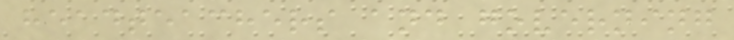headteachers and governing
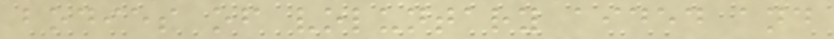bodies of voluntary aided and
